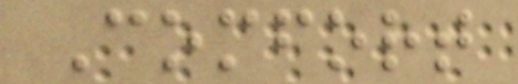Comfort
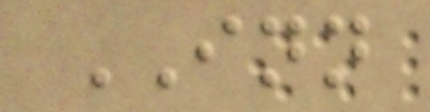INN
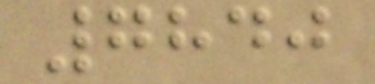7840
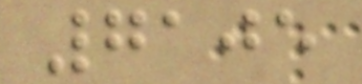7105
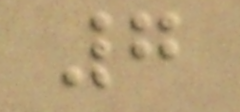7
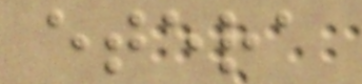etera
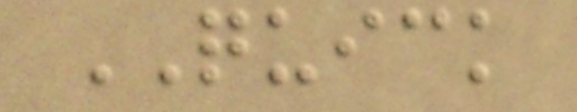QUICK
